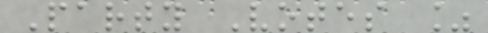Party Votes %
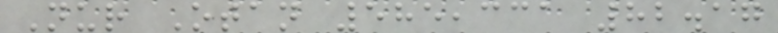Nur Otan 585,331 82.17
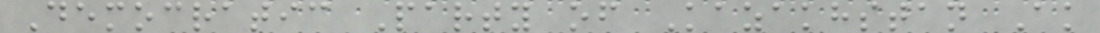Democratic Party of Kazakhstan Ak
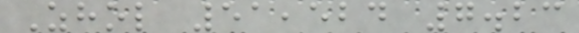Zhol 51,524 7.23
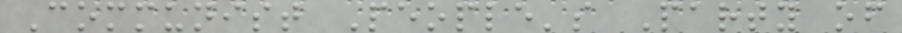Communist People's Party of
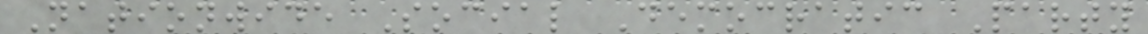Nationwide Social Democratic Party
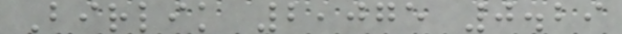Birlik 2,075 0.29
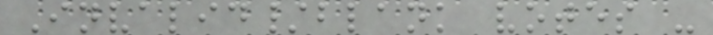Invalid/blank votes -
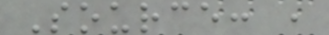Source: ,
